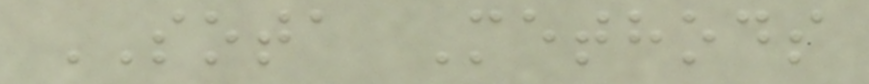SOTA Methods
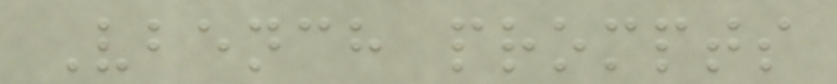Vbench prompts
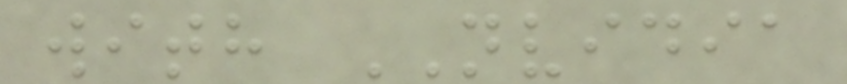with NVIDIA
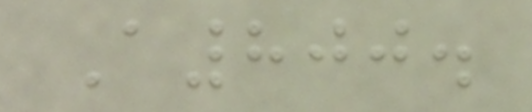A800.
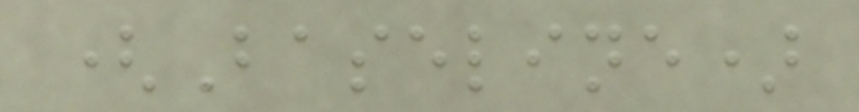(Baseline)
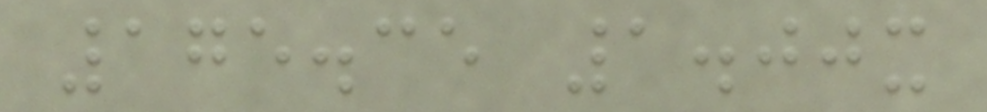175.35 1.00x
